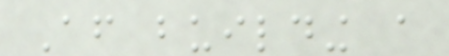After building a
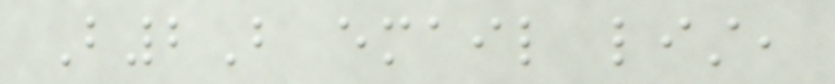B2B email list,
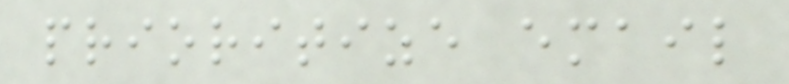prioritize email
